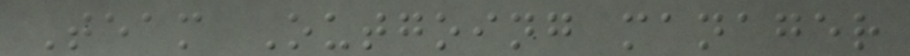Team Outgoing manager
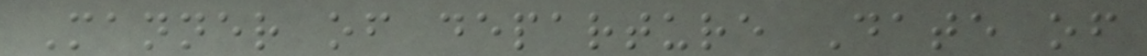Manner of departure Date of
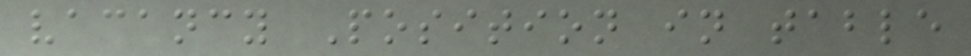vacancy Position in table
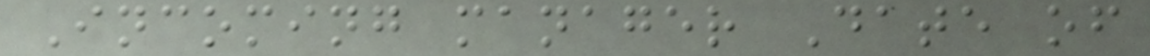Incoming manager Date of
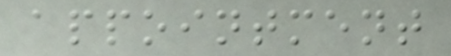appointment
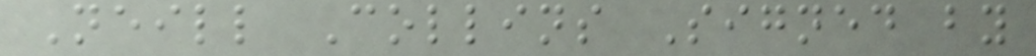Neill Collins Signed by
